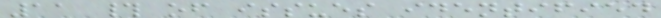11 # of issues identified
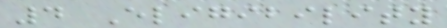4 Eligibility
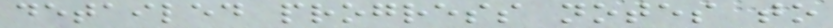detailed progress notes to
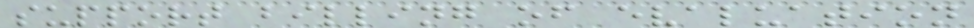support billing of evaluation
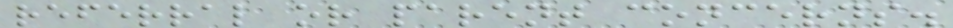referral or parent concerns.
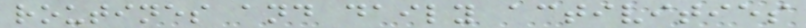routines and daily activities
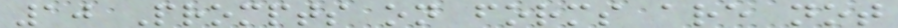10 Prompts on forms are not
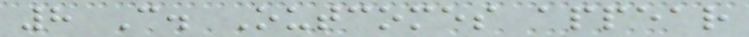8 C. Outcomes appear
